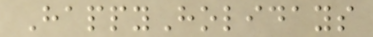HappyHolidays
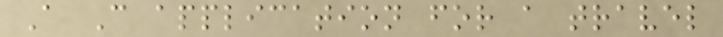A C application for a travel
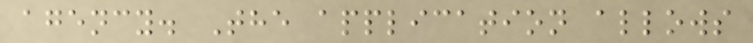agency. The application allows
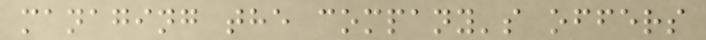managing the company's offers
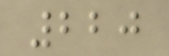220
